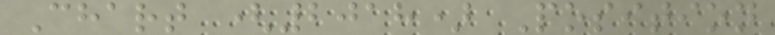Chart (2018) Position
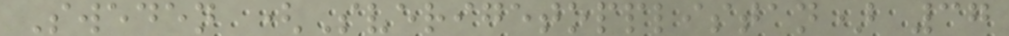Sweden (Sverigetopplistan) 37
